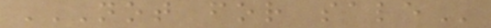NOT FOR SALE
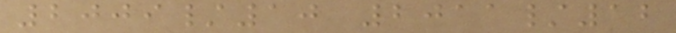2009/10 2011/12
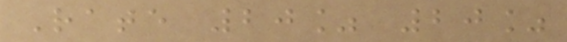Rate 20% 20%
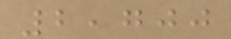2,700
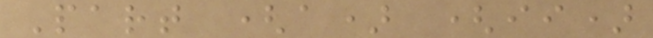Part (a) (ii)
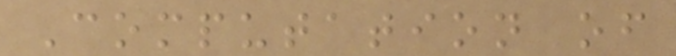Computation of
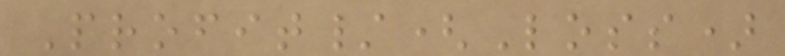Profit/(Loss)
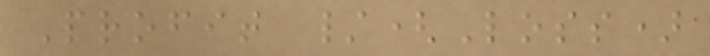Profit /(Loss)
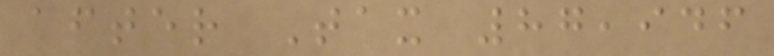after Tax 87,946
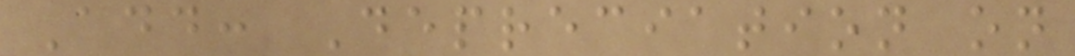Add: Depreciation on
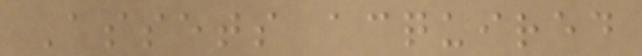Assets acquired
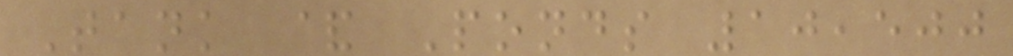Tank & Ponds 10,500
